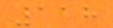118
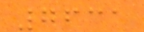7631
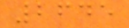2645
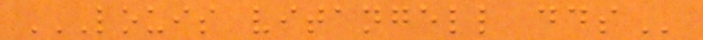LOUIS VITANGELL DDS
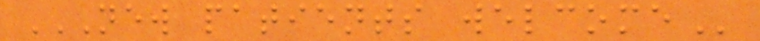NEW PATIENTS WELCOME
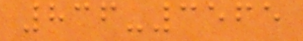836-3565
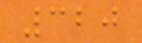320
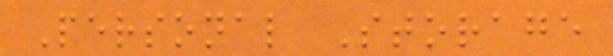Personal Storage
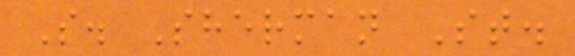S. Sherman St.
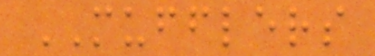MUFFLERS
